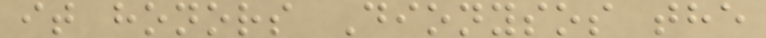it honors Dionysos the
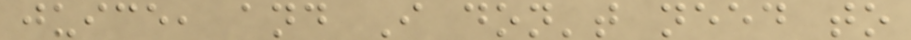juice, and I don't need to
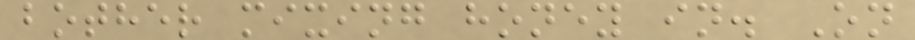bother mixing honey in. On
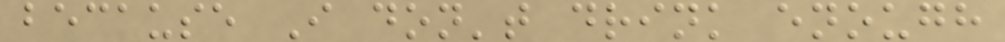because I don't drink enough
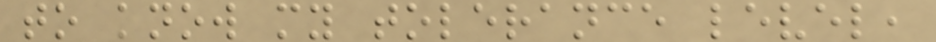to know my tolerance level,
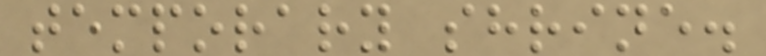temporary shrine.
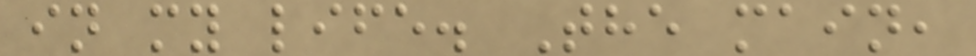in my life. The main,
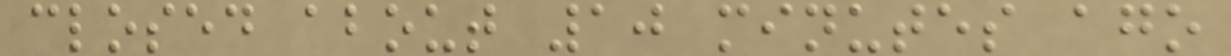closed about 10 minutes ago
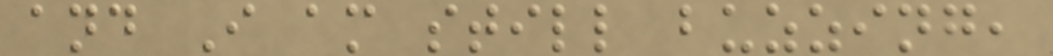and I am still buzzing,
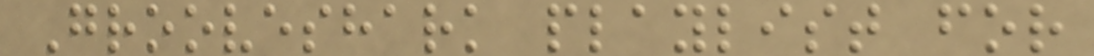Grooveshark playlist for
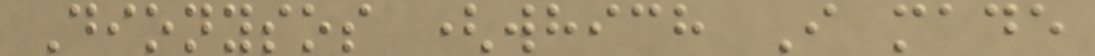Dionysos (which I made
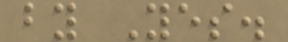by Yes.
